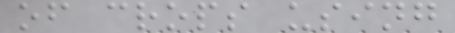of crops using
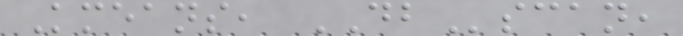Kmeans, DBscan,
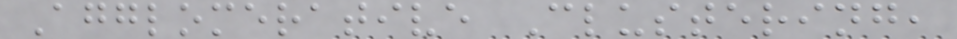Agglomerative Clustering,
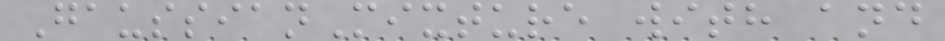GaussianMixture with and
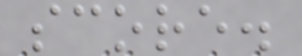score.
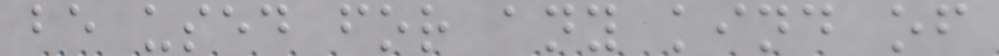be used for any kind of
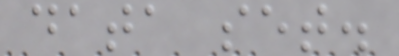data set.
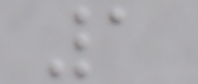1
